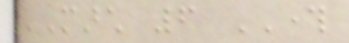MARCH 6 THROUGH
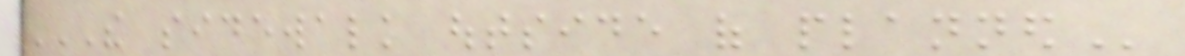THE SIDEWALK OUTSIDE OF PLANNED
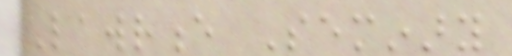Lawrence Seminary
